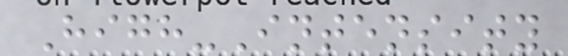High-Intensity
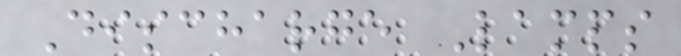Discharge Lamps
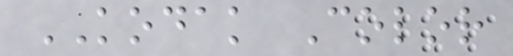KODAK Color
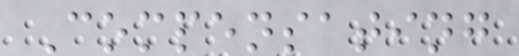Compensating
